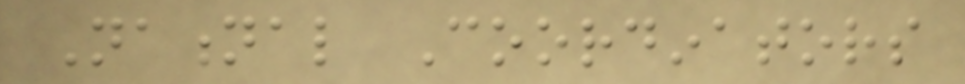National Coordinators
